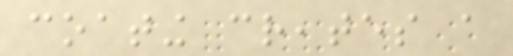coating creates a
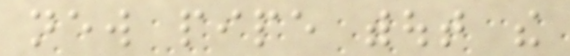new pipe without the
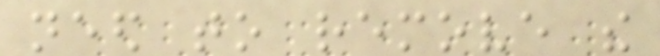need to remove the
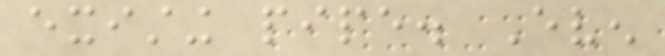existing pipe. Even
